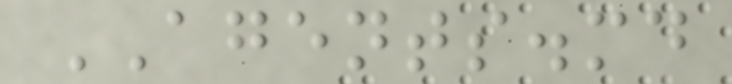AGENTS.md
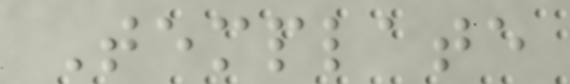Template
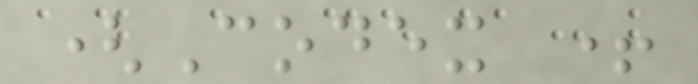(Codex +
